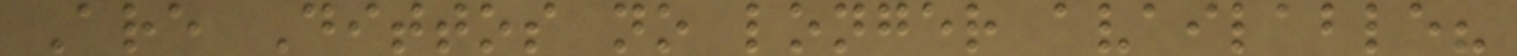Are Dittos no longer available?
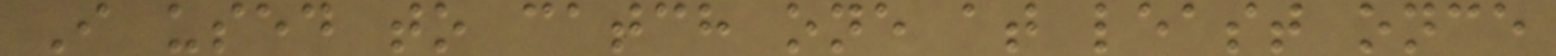I used to catch one at least once
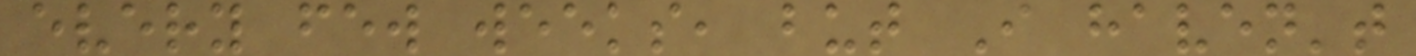every few weeks, but I haven't
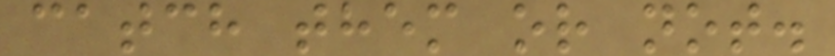catch them or not.
